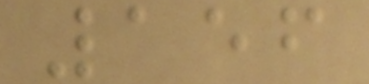156
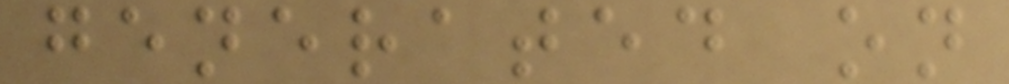generated on
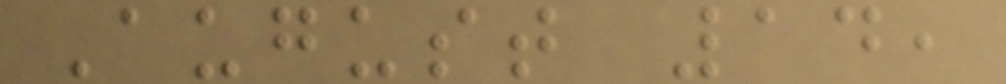August 14,
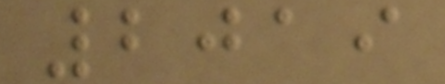2019
